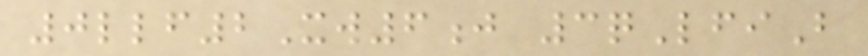0llf2Xw6j 3qLfiB
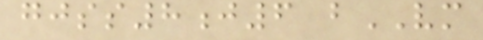gjss8j6 bVM
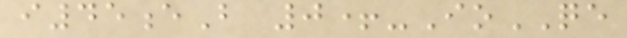i45eB 0+-IoQE
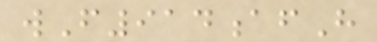wF914afH
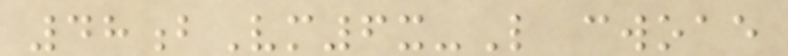48bVm6x-L cwoae
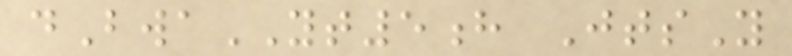dBwaYT5h JtsY
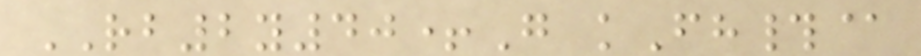RB2y40+G kFh#@
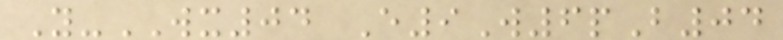Y-WX04 E9W6pB04
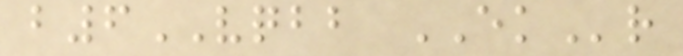b6VQBB EKr
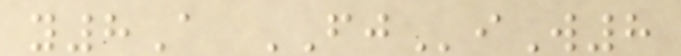y8A FJiW8
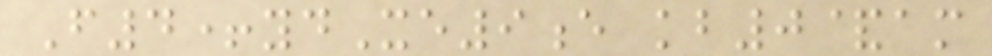F4+ydXe9e kb0&am
